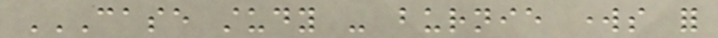CASE STUDY - BURNIE WORKS FOR
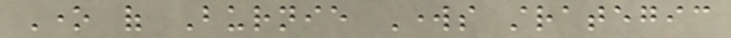One of Burnie Works strategic
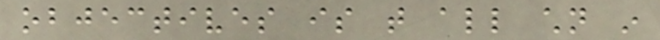objectives is that all children in
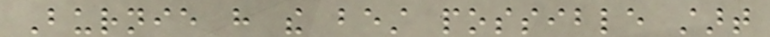Burnie have the best possible start
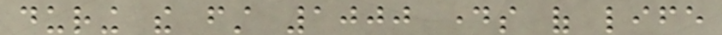during the first 1000 days of life
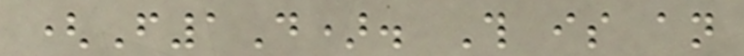(F1D). This is an
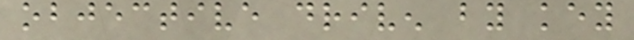objective driven by key
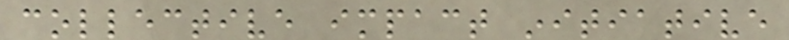collective impact initiative
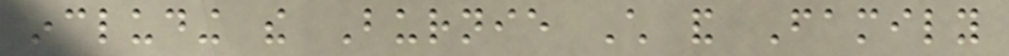including the Burnie Child and Family
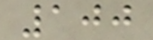100
